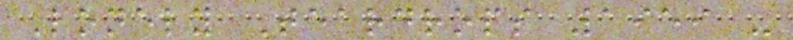Lonely Teardrops 1959 -
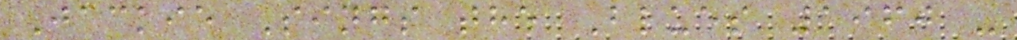Jackie Sings the Blues 1960 -
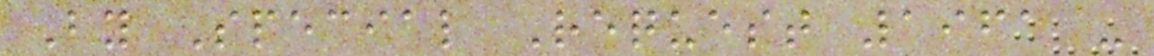By Special Request 1961 -
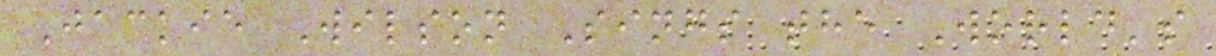Jackie Wilson Sings the World's
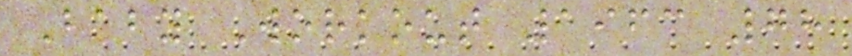Baby Workout 1963 78
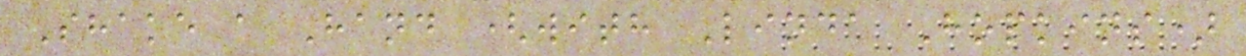Shake a Hand (with Linda Hopkins)
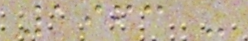1963 -
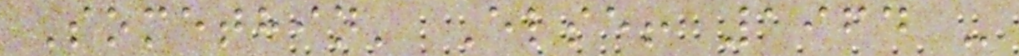Somethin' Else! 1964 -
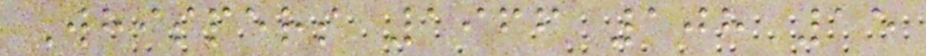Whispers 1966 108 15
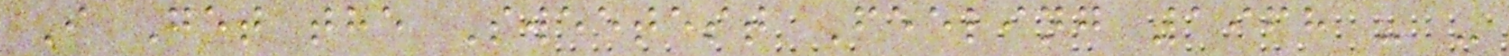I Get the Sweetest Feeling 1968 - -
